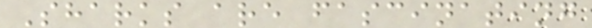Sharks are fascinating
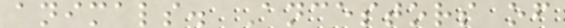animals. Ancestors of
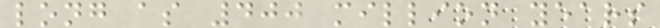long as 400 million years
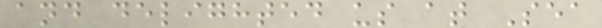and delighted us at Sea
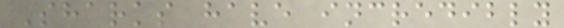Sharks have incredibly
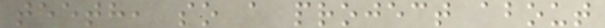teeth, so a project about
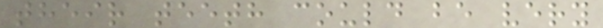their teeth could be very
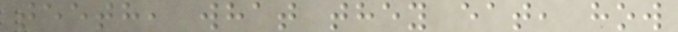teeth, what they eat, how
